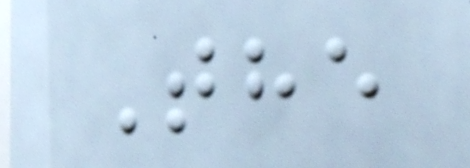The
